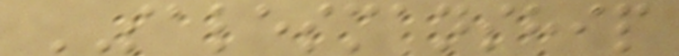SALESMANSHIP
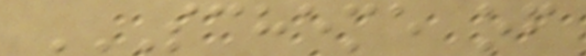SCHEME OF
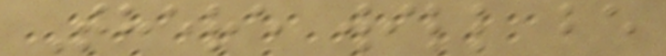There will be
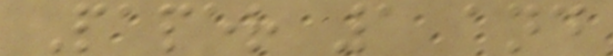Paper 1 and
